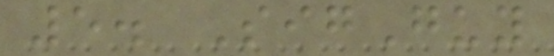5. SigGuy
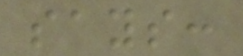says:
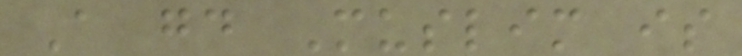A good Muslim is
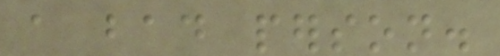a bad person.
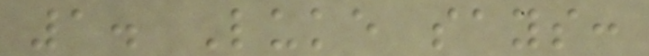1. Luke says:
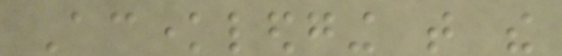Acknowledging that the
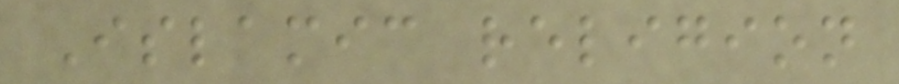Islamic religion
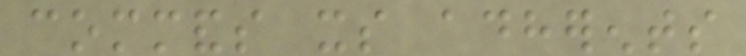commands its adherents
